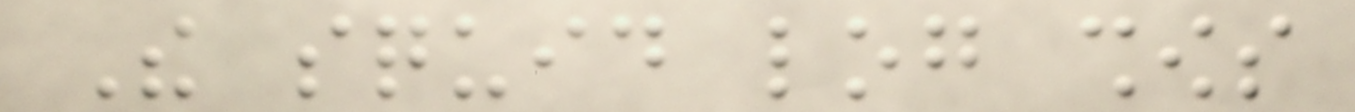The squid log shows
